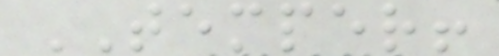TEMPER!
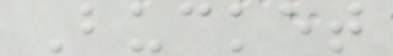Bucket
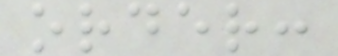order:
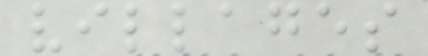villages
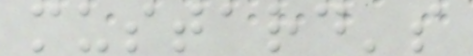mustard's
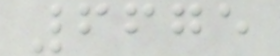6675
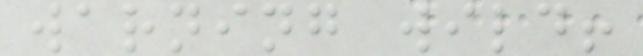warning wild!
